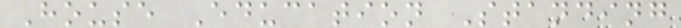House Education Standing
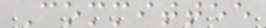Committee
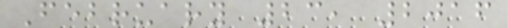February 23, 2016
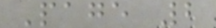Page 2
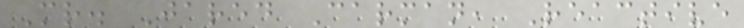Mr. Jared Carman, Reactive
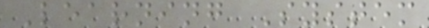Learning System
